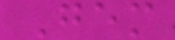Gem
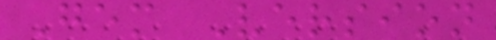Gem Version
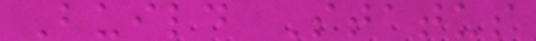Build Status
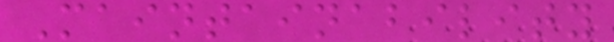Maintainability
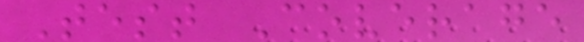Test Coverage
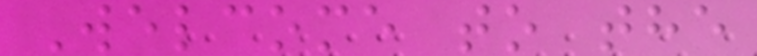Welcome to the
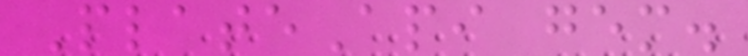PlateApi gem.
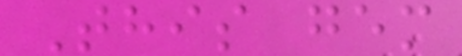This gem
